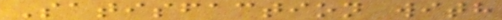Satisfaction with
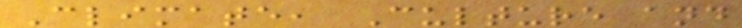Climate, Culture and
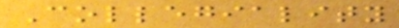Collegiality
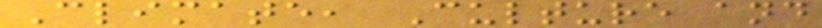Climate, Culture and
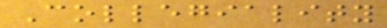Collegiality
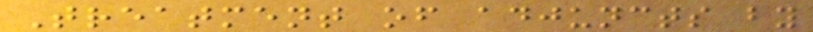Treatment of adjuncts by
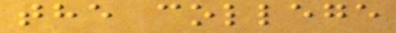the college
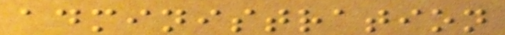administration
